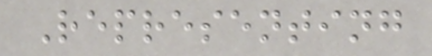Representing
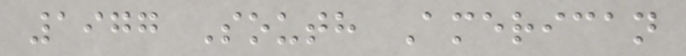1977 South American
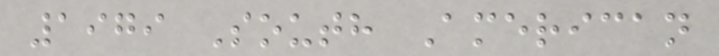1979 South American
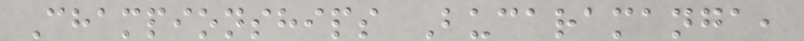Championships Bucaramanga,
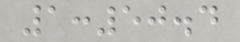1:50.4
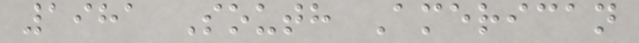1981 South American
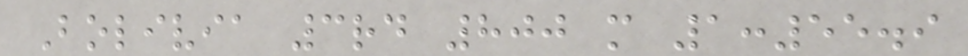Bolivia 3rd 800 m 1:55.9
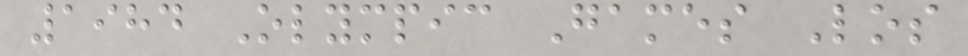1984 Olympic Games Los
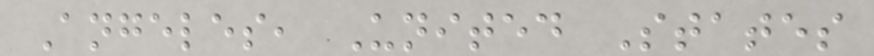Angeles, United States
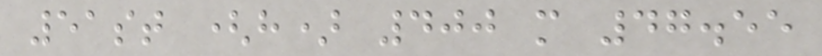51st (h) 400 m 47.55
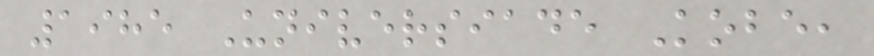1985 Universiade Kobe,
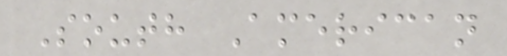South American
